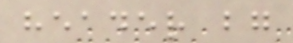header bg
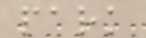park
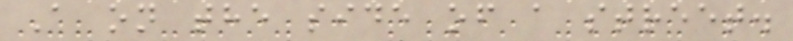A on the side of a street.
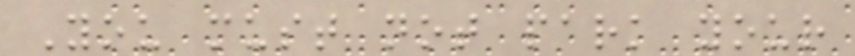You must not park your
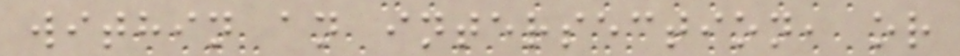within an intersection, or
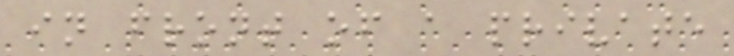in front of a private
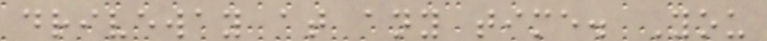driveway at any time. You
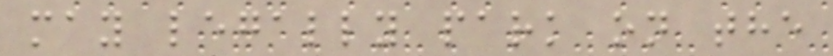may legally park on the
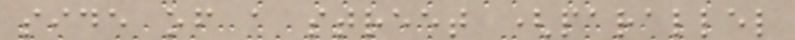side of a street (parallel
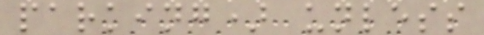parking) unless
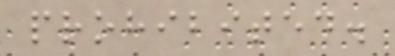prohibited.
